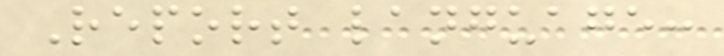Report language:
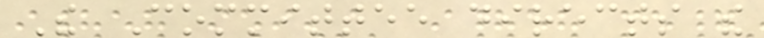The Committee directs the
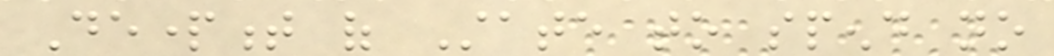Department of State to spend no
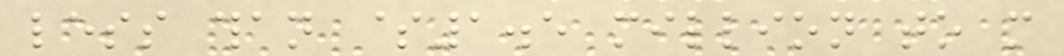less than $1.5 million to more
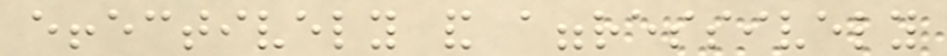effectively and aggressively
